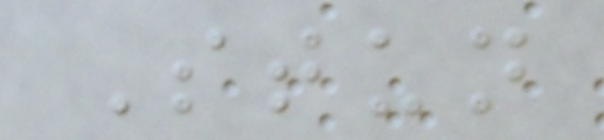Stun
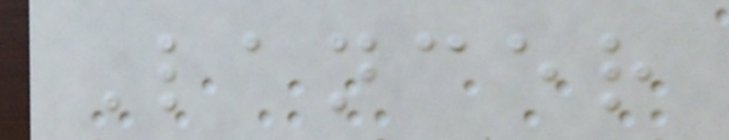Lancer
